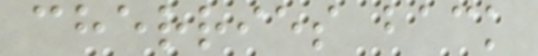cherries back
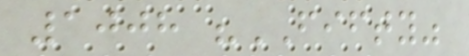1008 "FIFTY"
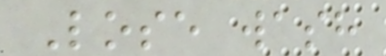Lose wash
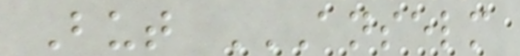But ANSELM
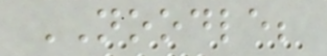NOODLE;
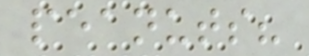peanuts?
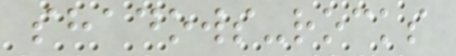shadows-rocks
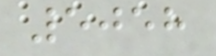5058
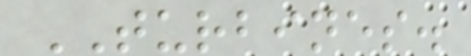TURBINES.
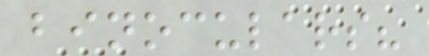binoculars?
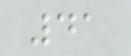41
